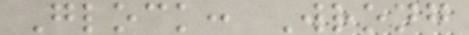Glock: Wrong
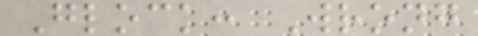Glock: Wrong
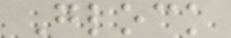Glock
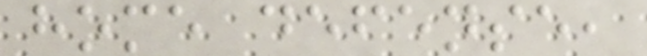home defense,
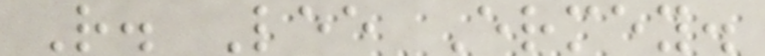R. Lee Ermey.
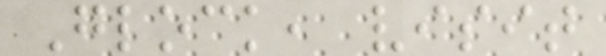Glock, visit
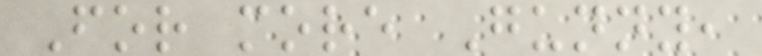For more Gunny,
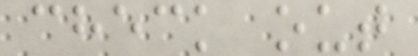check out
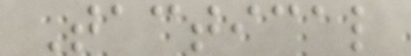Tactical
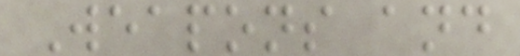Weapons and
